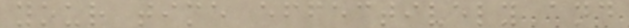your time effectively and
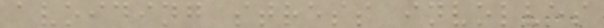avoiding stress involves
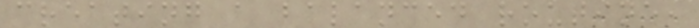creating a balanced routine,
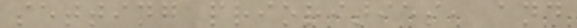setting priorities, and
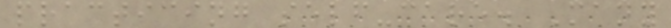practicing self-care. Many
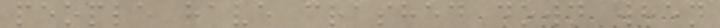people have crashed down when
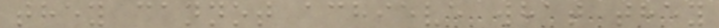they cannot achieve what they
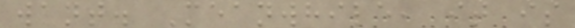want. Meanwhile, it is
